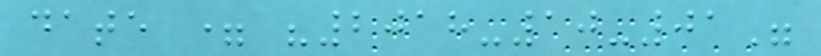date = "2018-10-01"
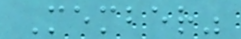Member"
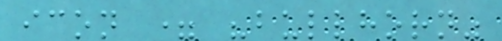icon = "bullhorn"
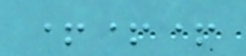+++
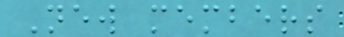New members
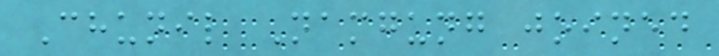Chunil Namgung joined
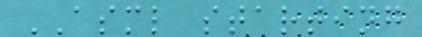ASML starting
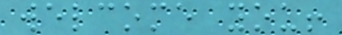welcome you!
